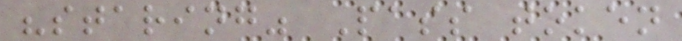"staring" Pass token
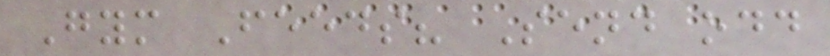Gym Feeds? Send odd
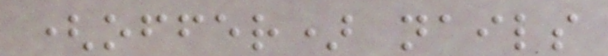(offer) nails
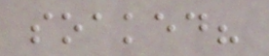soaked?
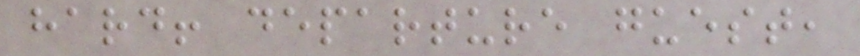hard! departure guest,
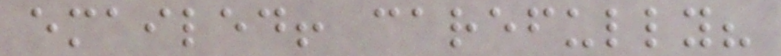emailed! carefully?
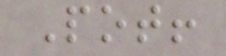Pot!
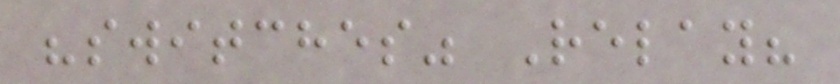"switches" Relay?
